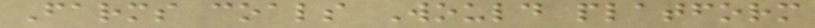Farms coals Would platform
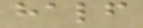half
